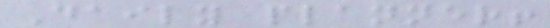Daily planner!
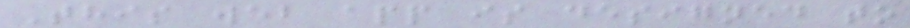This web app is designed to
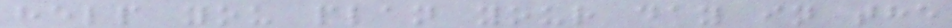help you plan your day in the
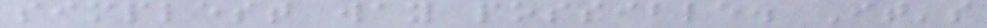simplest way possible. It's
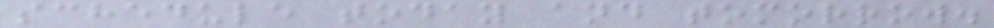schedule today and tomorrow.
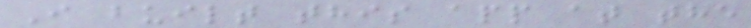I built this app at the
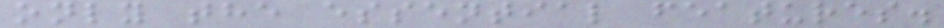only the essential features.
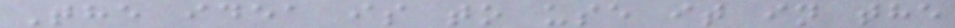The idea is to use it in the
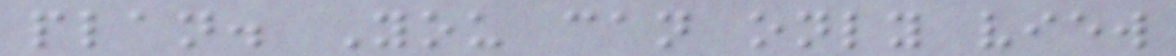plan. You can only view
